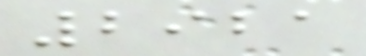2921
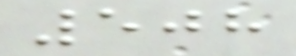508
